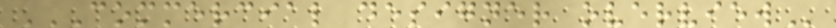COMMERCIAL DESIGNER OVERVIEW
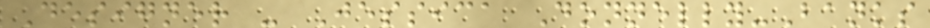Designer - Jessica Donnelly-Banks
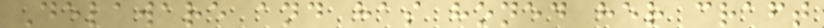Delaware and has honed her craft
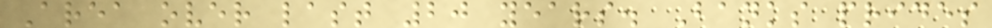Area over last 20 years. Banks prides
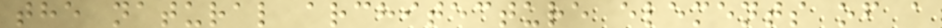the natural architecture elements of a
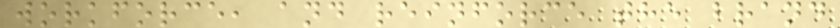workforce, and reinforce the brand
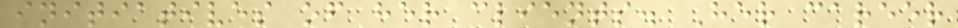initiatives of her clients. Her career
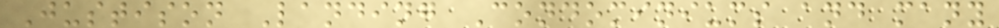Justison Landing Condominiums and many
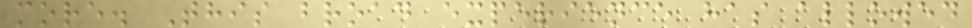more. This broad experience has allowed
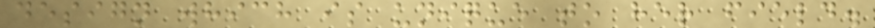design which is unique to her field.
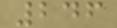246
